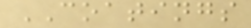COATINGS
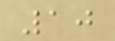10
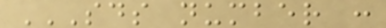SDS NUMBER :
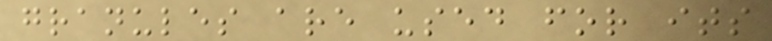granules are used for its
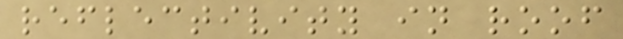reflectivity in roof
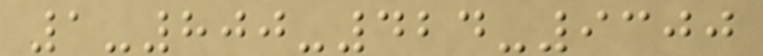1-800-424-9300
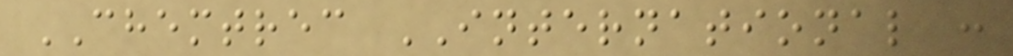CHEMTREC INTERNATIONAL :
